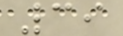39
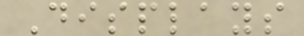Displays
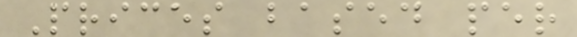Prices based per
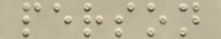person
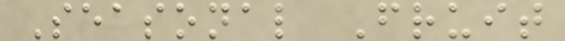Seasonal Fruit
